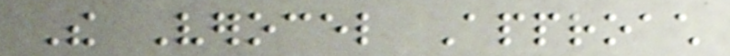The Verocel Approach
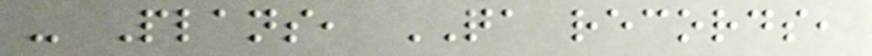- Plans, QA records,
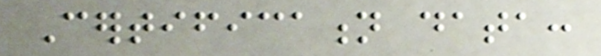Certification data:
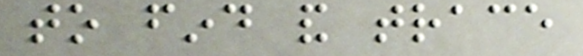to find and trace
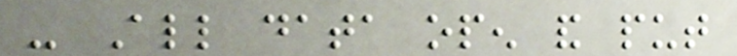- All data open and put
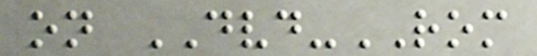on DVD-ROM
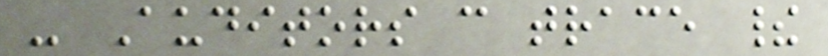- Auditors can trace their
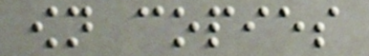own copies
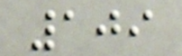109
